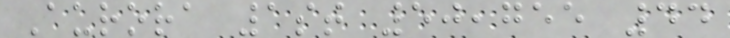Aurora 1st 50,755 44
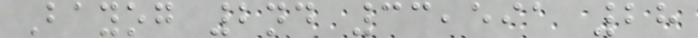Bayog 2nd 33,591 28
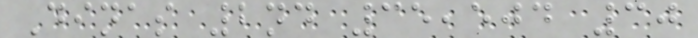Dinas 2nd 35,504 30
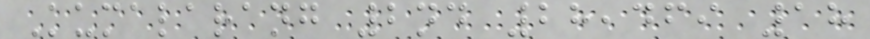Kumalarang 2nd 28,469 18
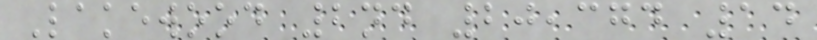Lakewood 2nd 20,374 14
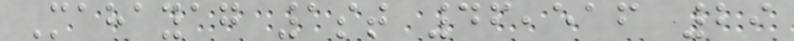Mahayag 1st 46,516 29
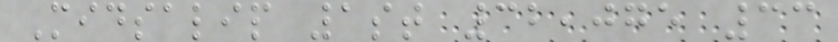Midsalip 1st 32,075 33
